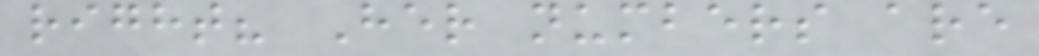right? Her numbers are
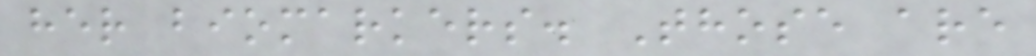her biomarkers. Those are
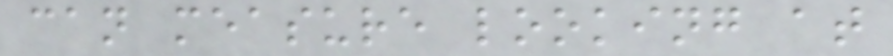can measure looking at
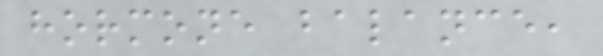hormone balance,
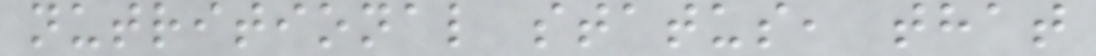nutritional status, that
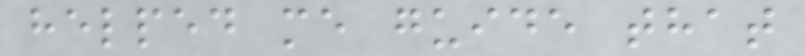helped me guide that
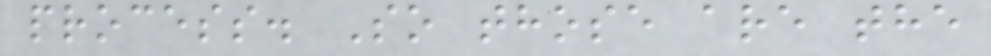process. So those are the
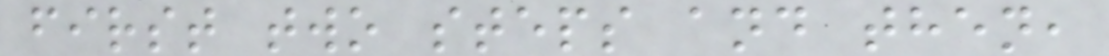first two steps and then,
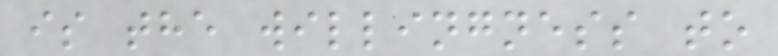is the willingness to
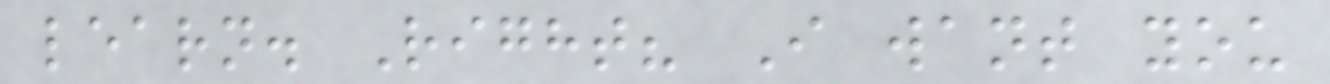learn. Right? I want you
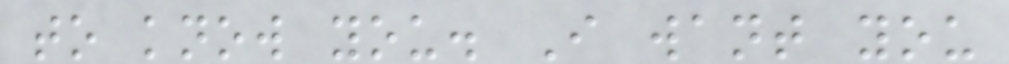to know you. I want you
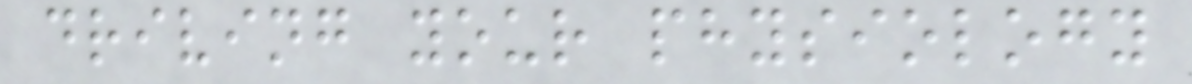driving your physiology
